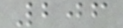206
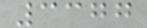3377
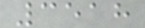3518
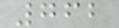762
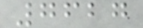7627
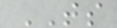TS
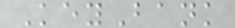KeyBank
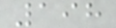198
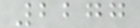2277
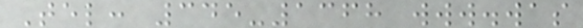Tel: 345-1368 www.was
